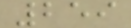259
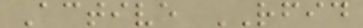Active RFID
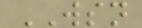WSN
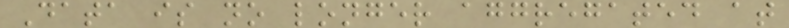Data is no longer aggregated at
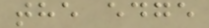the edge
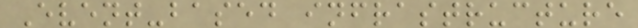Event-based infrastructure
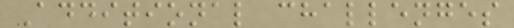Additional challenges
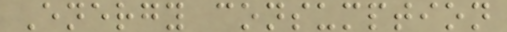Energy consumption
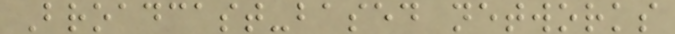Broadcast-based networks
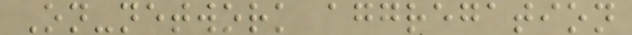On-network aggregation
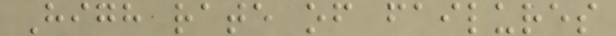High rate of failures
